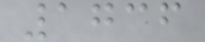1736
